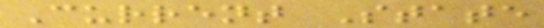Current State
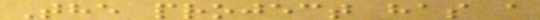The project has a
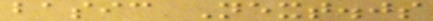basic Next.js
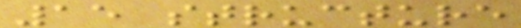15 structure
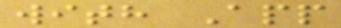with App
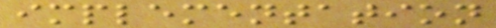implementation
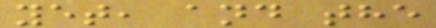yet, and the
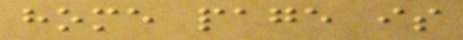home page is
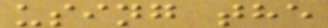using the
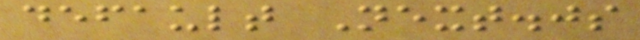default Next.js
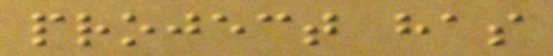project has
